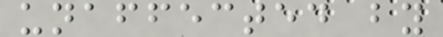unaffected by
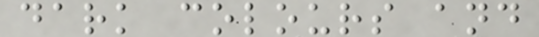dark colours and
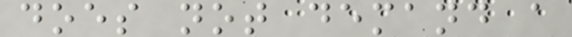does not demand a
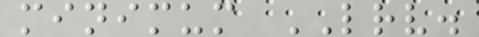minimum LRV.
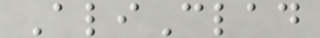AliClad
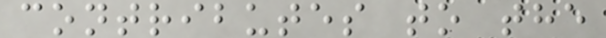contributes to the
